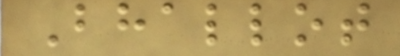Bhallot
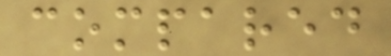compared
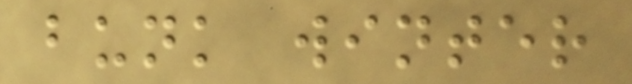bunk winter
